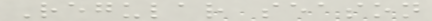Regular season
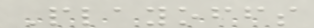Playoffs
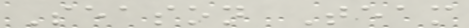Season Team
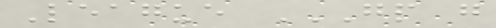League GP G
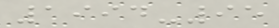1994-95
